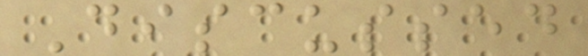Discussed
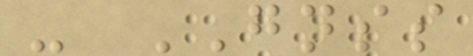- GNSS
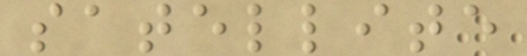satellite
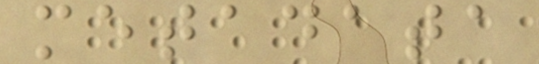metadata
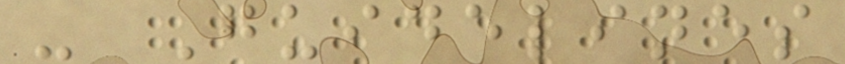- Guidelines
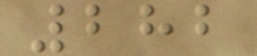282
